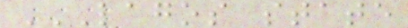LAGOS STATE
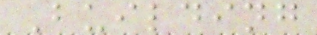Building
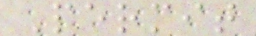Permit
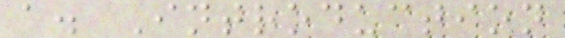a. Introduction
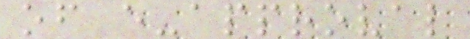of e-approval
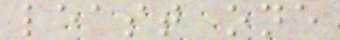least one
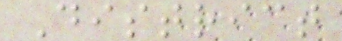District
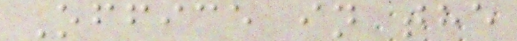Office in the
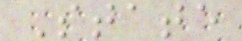State
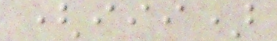(iii)
